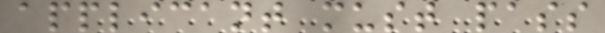applicant must pass
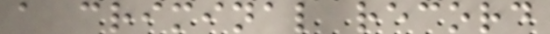a criminal record
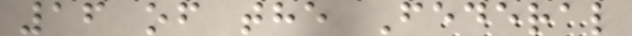16 of the Federal
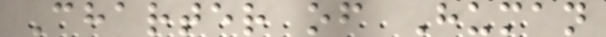Charter of Human
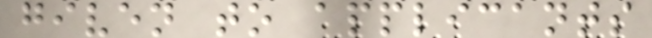given to applicants
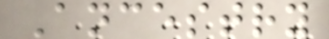Ancestry
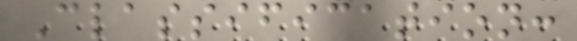Classification:
